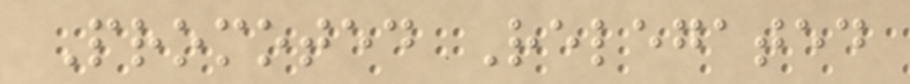Promoted Relegated
